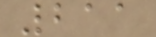211
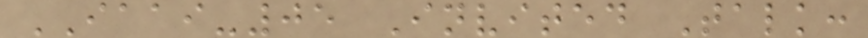IAAI-05 Invited Talk:
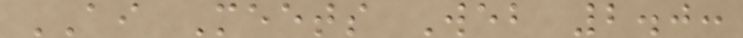AI Meets Web 2.0:
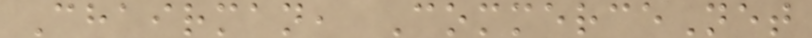Chairman, CommerceNet
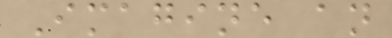Imagine an
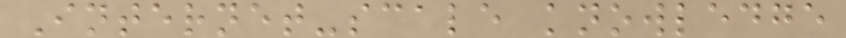Internet-scale knowledge
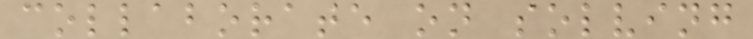collaborate on solving
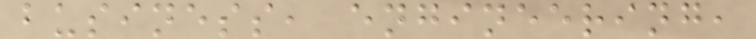business, engineering,
